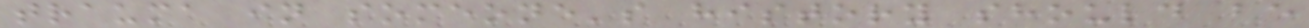trauma in someone's history should be
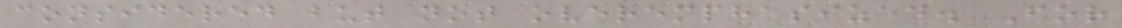considered but not overemphasized. For
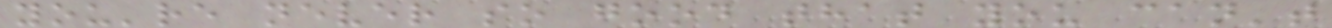you're never so good that you can't
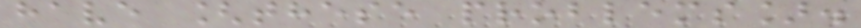have [these problems].
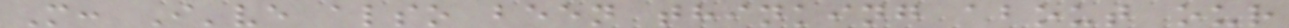M: I've also been thinking about our
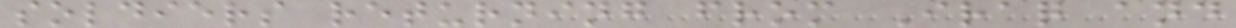soldiers returning from Iraq and
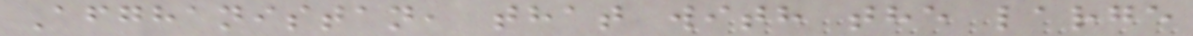Afghanistan, that with the large
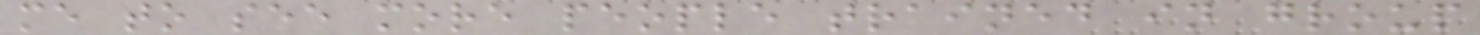me to see more people trained in group
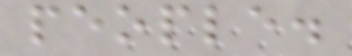people.
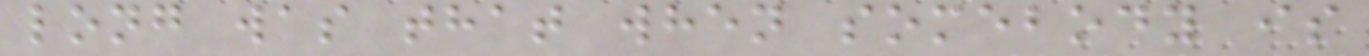long was that when somebody is
